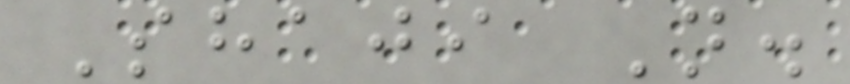Shaji N.
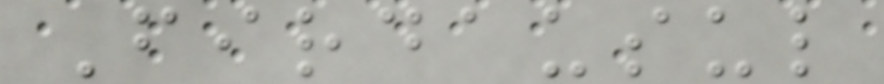Firdausul
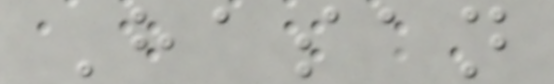Hasan
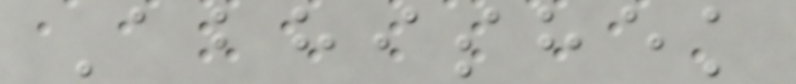Abhishek
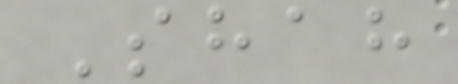Shah
